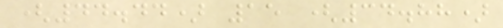(44.44) 15 (34.88)
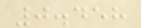0.458
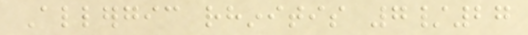Allergic rhinitis 7/27
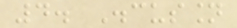4. Discussion
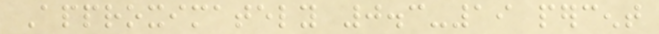Approximately 0.3-19 percent
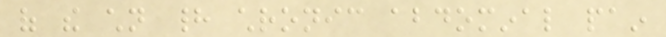of the children had chronic abdominal pain
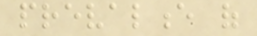prevalence of
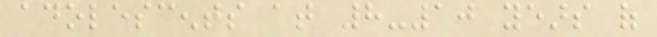adolescents at 8-10 years of
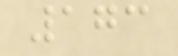173
